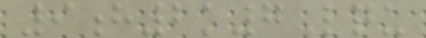9h2k7Lqu
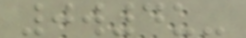0w4u-
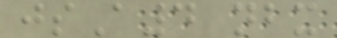jsA4 nbx
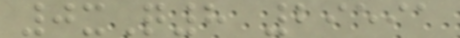0xQ8 29591
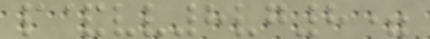p&vv8vg8=
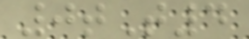0tT4
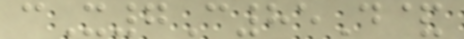cX7C85D&
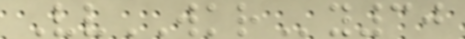VvWKRy30
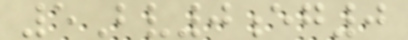5Bv0eg0
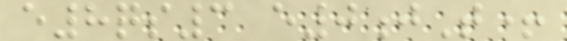e8qs3 e0jT+
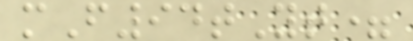mF94tYt=
